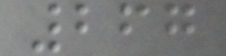267
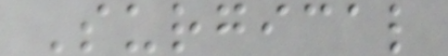Surgical
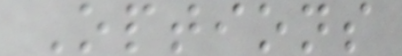Options
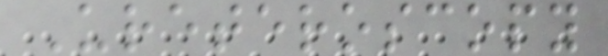Ureteroscopy
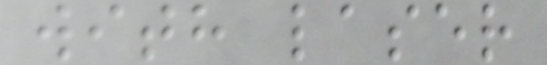with laser
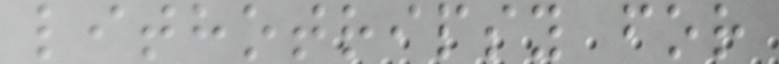lithotripsy for
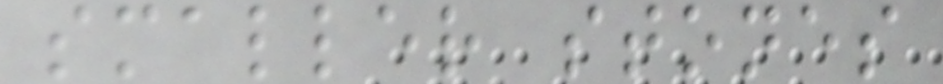smaller stones
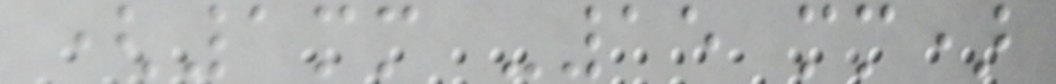(1mm -15 mm)
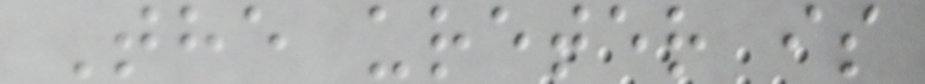The ureter is
